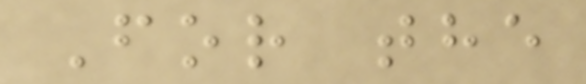For the
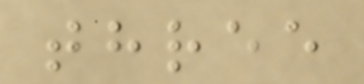three
